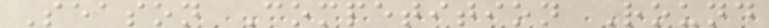Season Competition Round
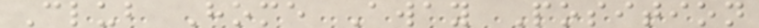Club Home Away Position
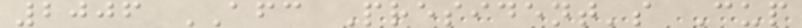2006 AFC President's Cup
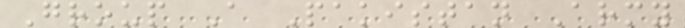Group A Pakistan Army
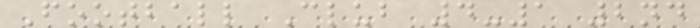Football Club 4-1 2nd
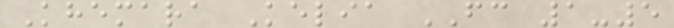Khemara Kelia FC 1-5
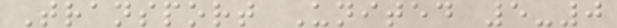Transport United 5-0
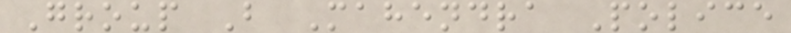Group B Mahendra Police
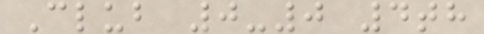Club 0-0 4th
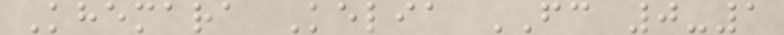Khemara Kelia FC 0-1
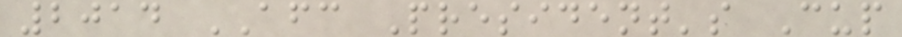2014 AFC President's Cup
